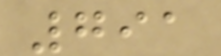791
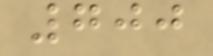700
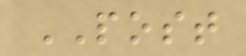POST
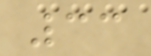33
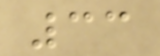33
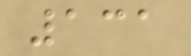131
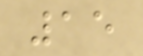15
